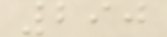290
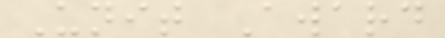Unit Award
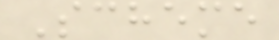Scheme
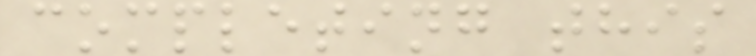completing this
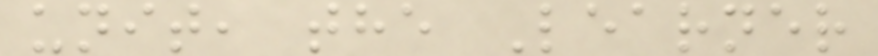unit, the Learner
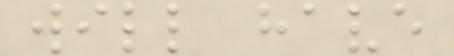will have
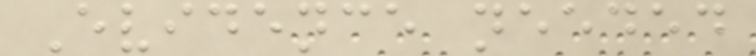Evidence needed
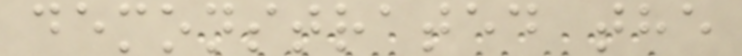demonstrated the
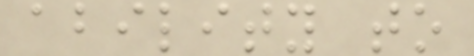ability to
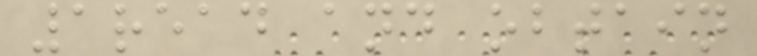1read and obtain
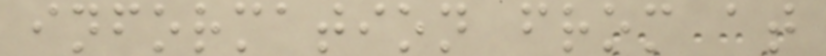information from at
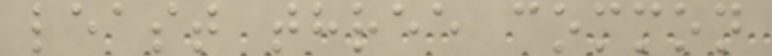least three common
